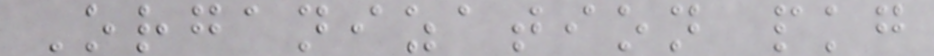Organization pkg
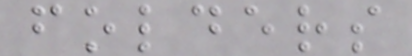folders
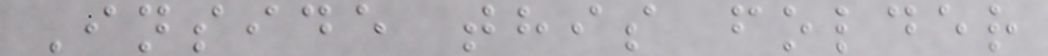Inside this folder
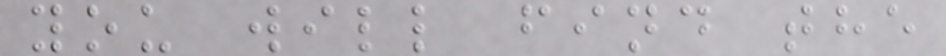you will find the
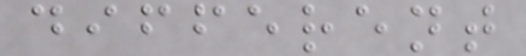different
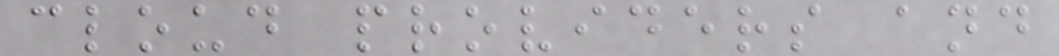cloud providers and
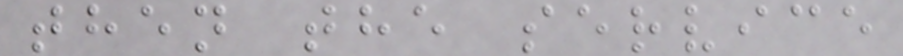then the service
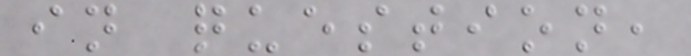in question,
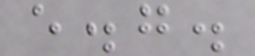e.g.
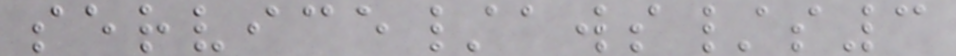service/aws/s3
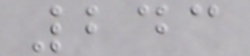243
